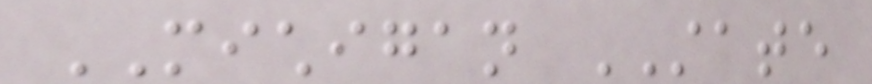MICHIGAN STATE
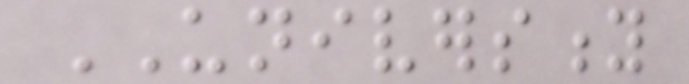UNIVERSITY
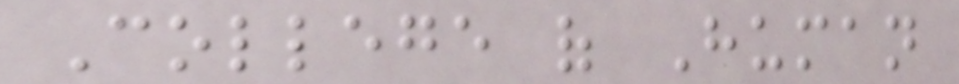College of Human
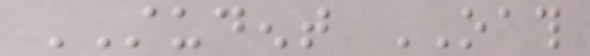STUDENT OATH
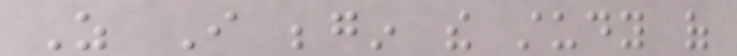As I begin the study of
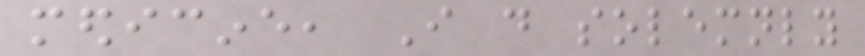medicine, I do solemnly
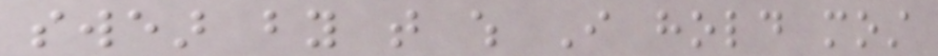swear by that which I hold most
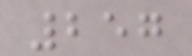257
